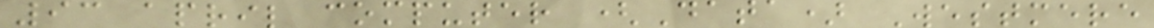93 april computer (Data) Westmere
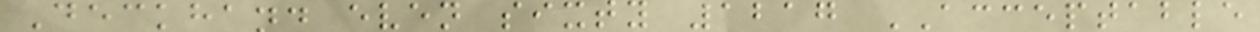Deckhand even sixty 1217 ACCEPTABLE
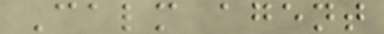Calm agent
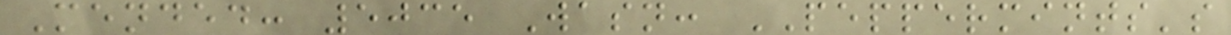Mended: 5035 Wasn: PEPPERMINTS's
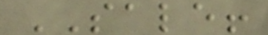SALE!
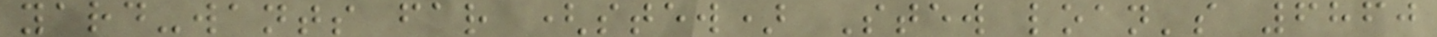yard-wants far (stew) Stew loan's 6860
